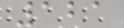121
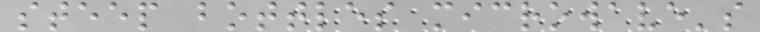steep bottles microwave's
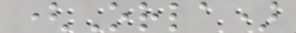(Orla)
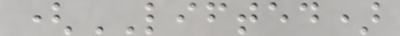(LIFTED)
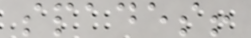spades!
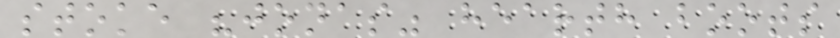stoke "jonas" hearth boots
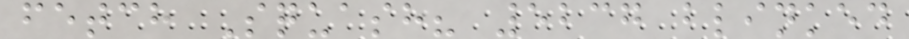fetch Squash? 5237 blinked
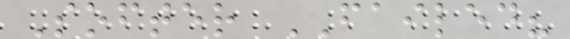Softer FAILED?
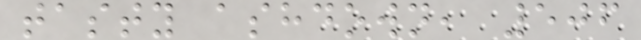tasty ashdown, 506
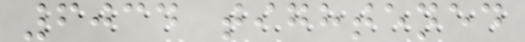6034 tightened
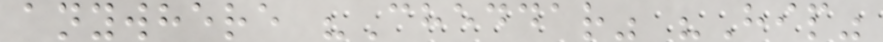anywhere "Cheddar" "Hip"
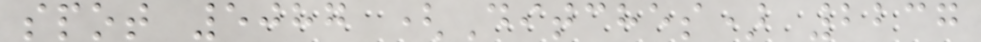spot 5087 (Ditches) 2237
